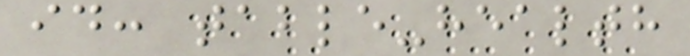id: table-health
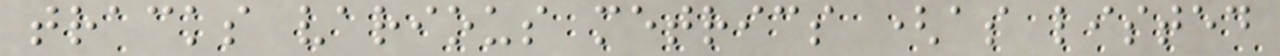tracks various metrics (as listed
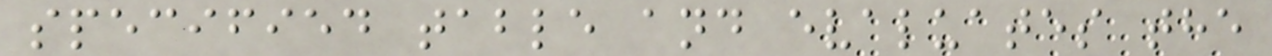specified table and evaluates the
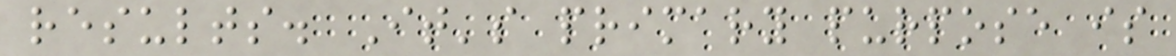results. It's primary purpose is
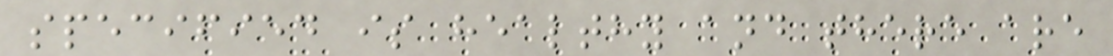specified is healthy and there are
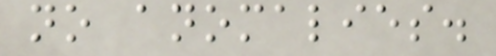no anomalies.
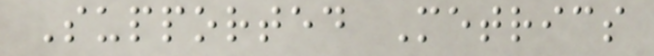Supported Metrics
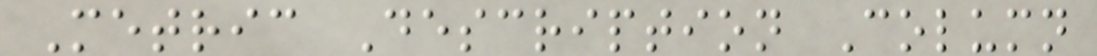Metric Description Column
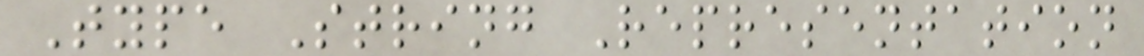Type String Representation
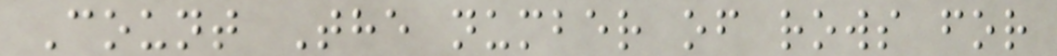Count The number of rows for
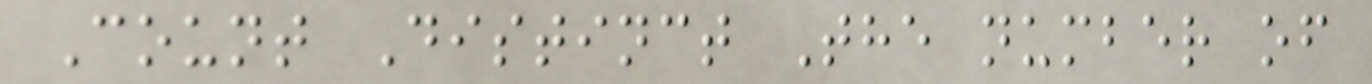Count Distinct The number of
